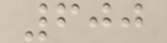600
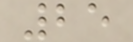25
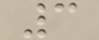3
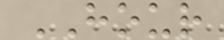HOUR
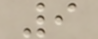9
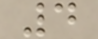4
